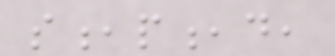s,p,d,
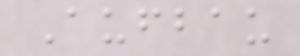Aufbau
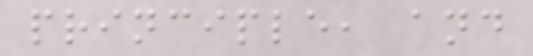principle, and
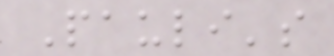Pauli's
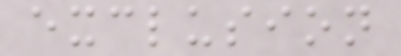exclusion
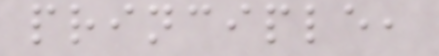principle,
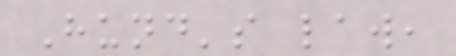Hund's law,
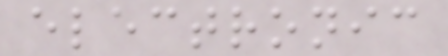electronic
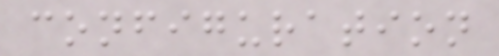configuration
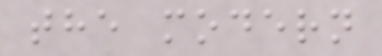the modern
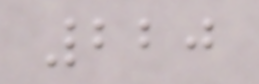220
